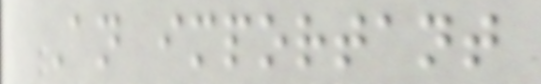An important
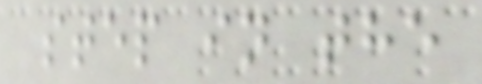step in the
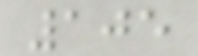105
